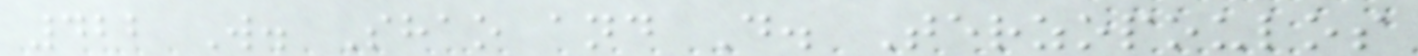422 W. Shao and D. Terzopoulos
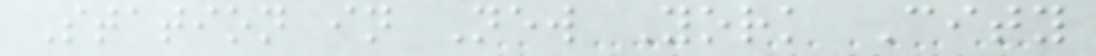Station in New York City
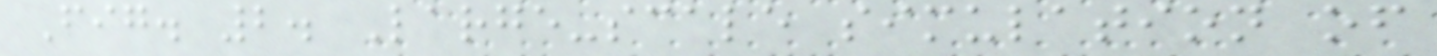Fig. 2. Large-scale simulation of
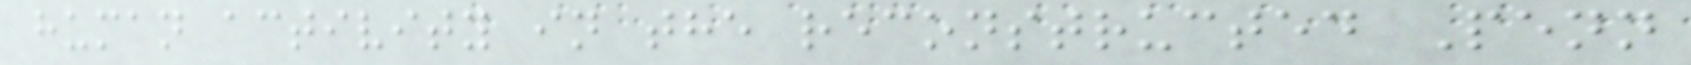human activity in the reconstructed Penn
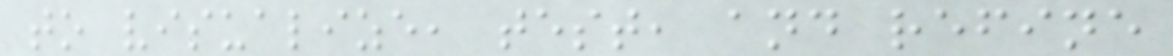to visualize, test, and refine
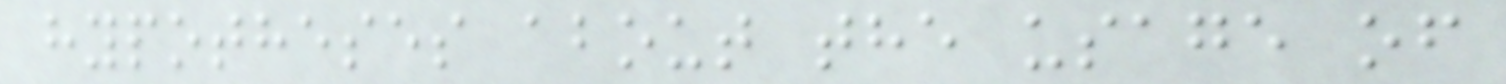hypotheses about the usage of
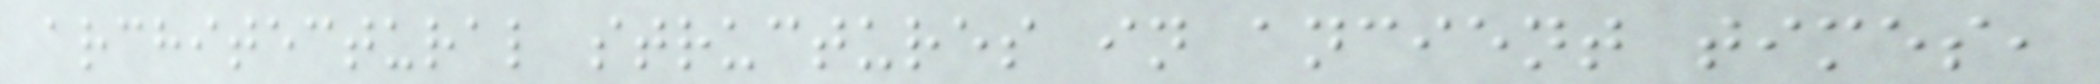architectural structures in ancient times,
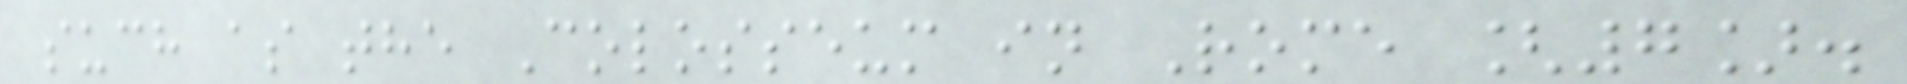such as the Colosseum in Rome [7].
